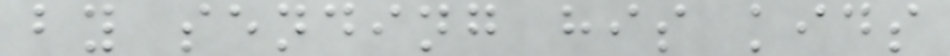by sending his kids
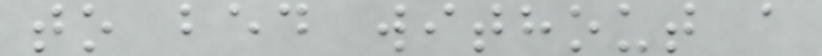to bed without a
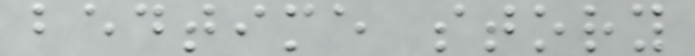bedtime story
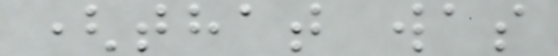(that was
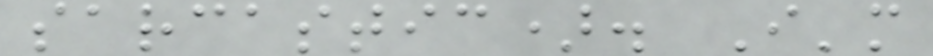sarcastic). I'm
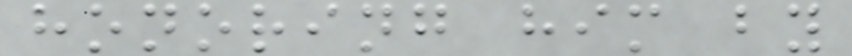honoring him by
